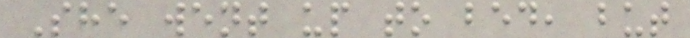She went up to bed, but
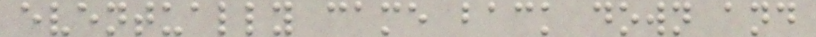eventually came back down and
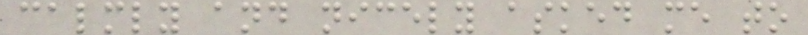calmly and nicely asked me to
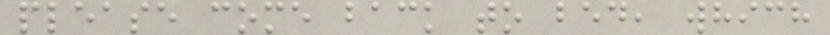please come back to bed, which
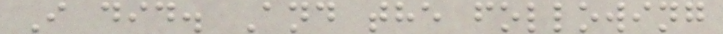I did. And the following
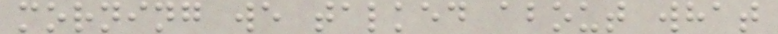morning we talked about what
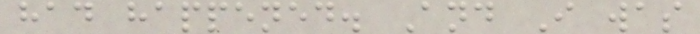had happened. And I was
